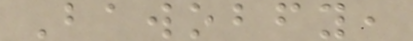Bawobfy,
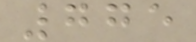775
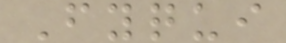Fyqui
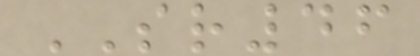SR46
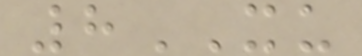8XU
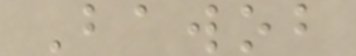Bawob
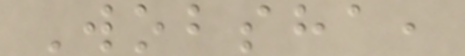Wobsha,
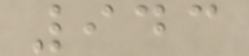943
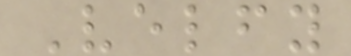Velfy
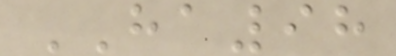HA98
